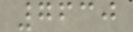7630
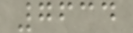7634
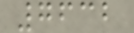7632
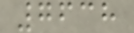7638
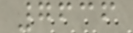7636
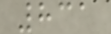831
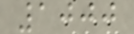1000
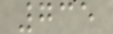735
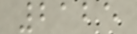2125
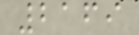2169
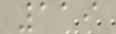119
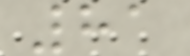81
